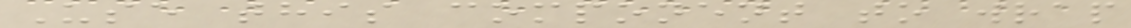Use this component to wrap
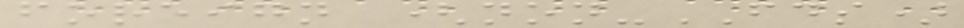foreign (non-FDS)
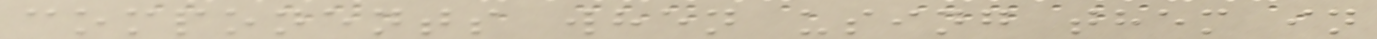components when using them in
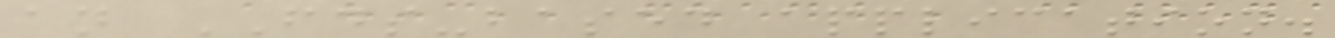an FDS-based application.
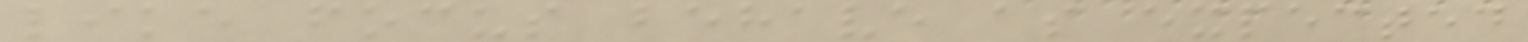like focus behave as expected
